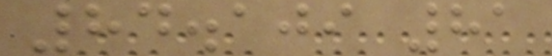84.109 81
